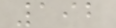192
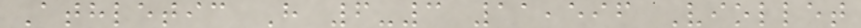Athletic H 6-3 11,596 Viollet
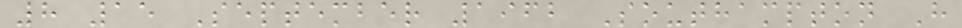8 15 September 1962 Southampton H
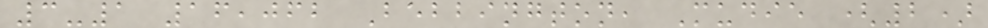3-1 16,062 Bebbington, Mudie (2)
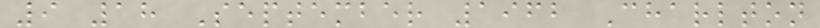9 18 September 1962 Charlton
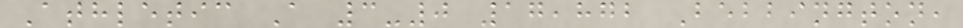Athletic A 3-0 17,872 Bebbington,
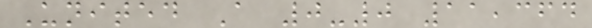United A 0-0 11,364
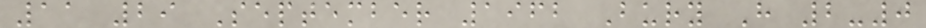11 29 September 1962 Bury H 2-0
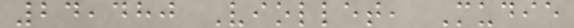24,480 Viollet, Mudie
